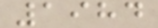1984
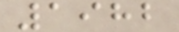1982
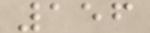156
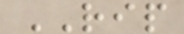RIP
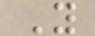Y
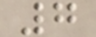7
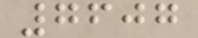7607
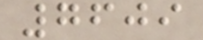7609
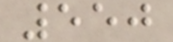550
